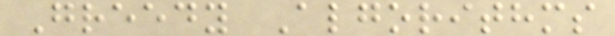Greedy Algorithms
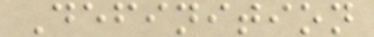Definition
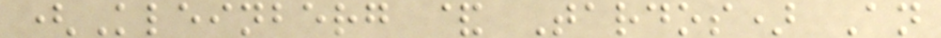(Kleinberg & Tardos) An
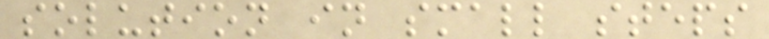solution in small steps
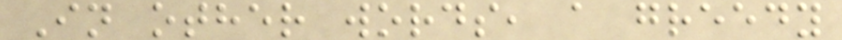In other words, a greedy
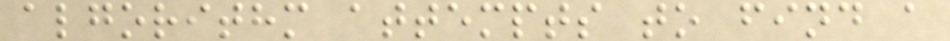algorithm attempts to find a
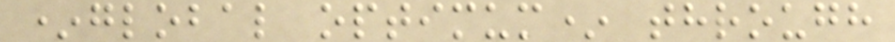*global optimum* through
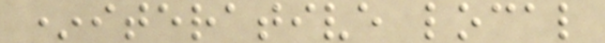*iterative local
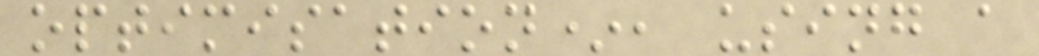optimisation*, using a
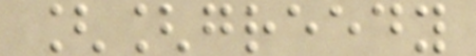[[greedy
